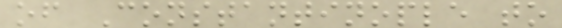of Constantinople to
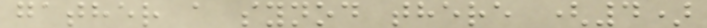gather a synod there (4)
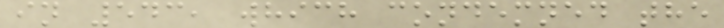in 543, which condemned the
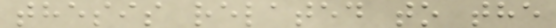thesis related to the
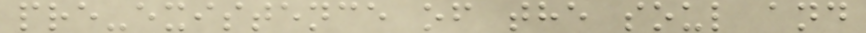pre-existence of the soul and
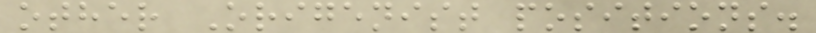other Origenist positions.
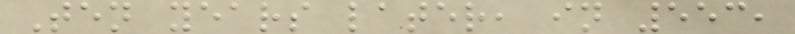Ten years later, in 553,
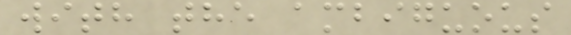with the ambiguous
